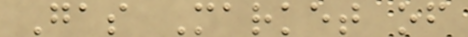Gas Market of
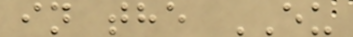in the EU
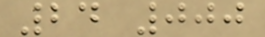24 000
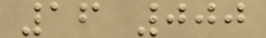16 000
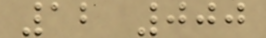12 000
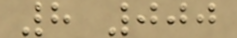8 000
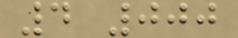4 000
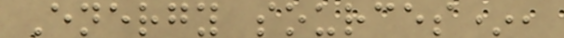Energy sources*,
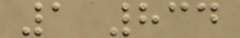1 834
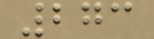273
